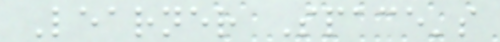Learner Space's
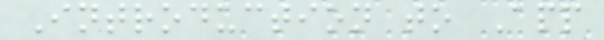Introduction to App
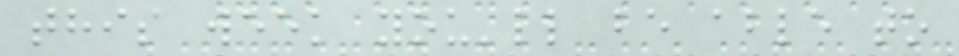this week you'll be able to
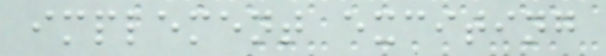implement exciting
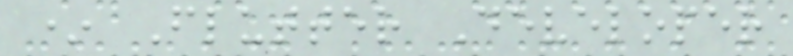* Flutter Developer
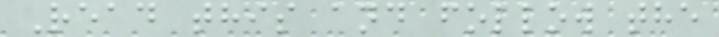Read this and follow the
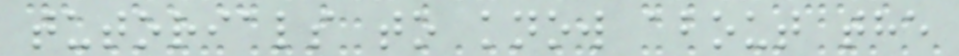tutorials to know about the
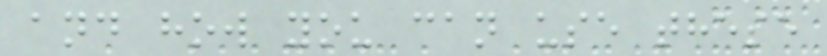and how you can use these
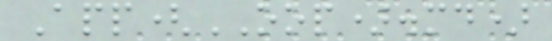App(OOP).md)
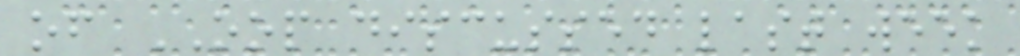of OOP discussed last week
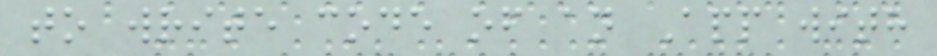to write code of an App with
